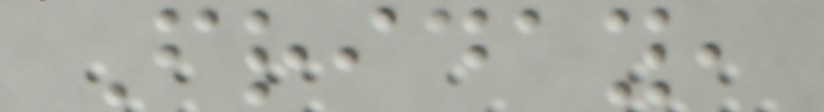Friday,
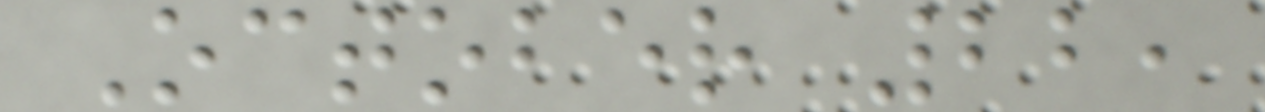October 22,
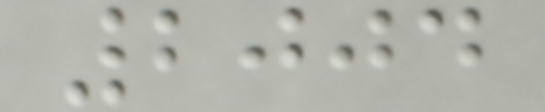2004
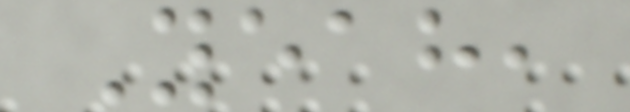Yeah,
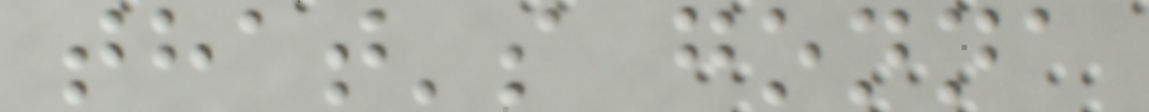that's gonna
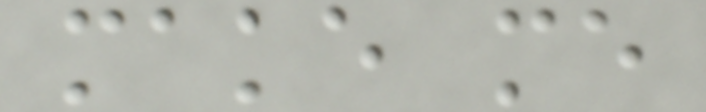make me
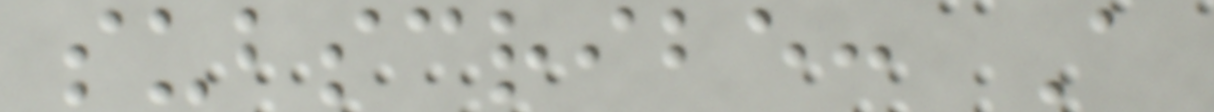subscribe: A
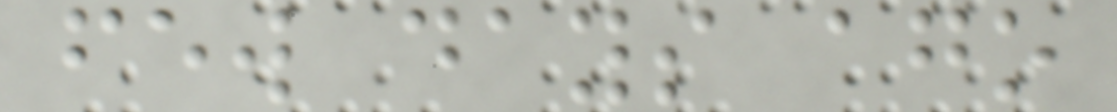few days ago
